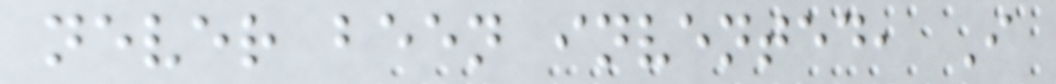never been invented, I
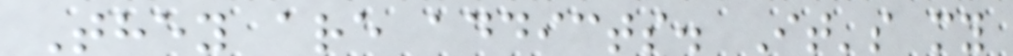They are addicts. It's my
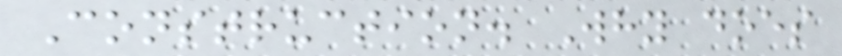Construction. Why does
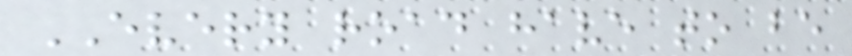EVERY road have to be
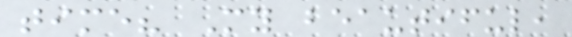time? My beautiful,
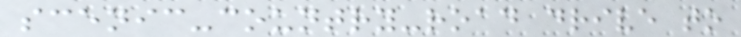scenic-country-road drive to
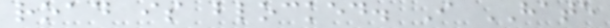road is blocked. I HATE
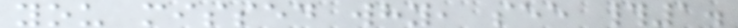you missed why, see #1.
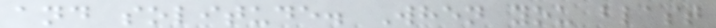and solitude. When you blast
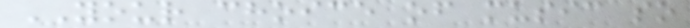YOUR choice of music so
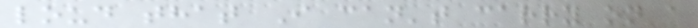loud that I can't carry on a
